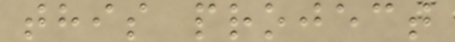this project
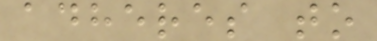adheres to
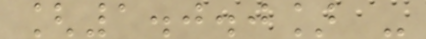[1.0.0] -
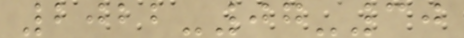2022-07-30
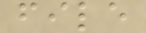file
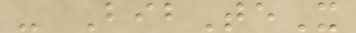- BibTeX
